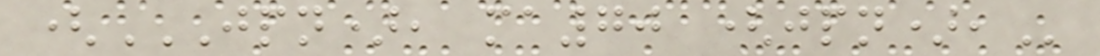(JPN), MA70 (JPN),
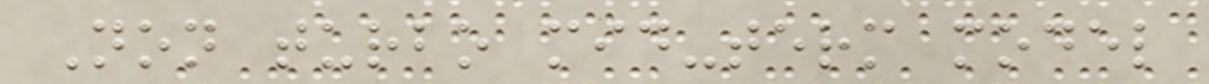Non turbo mid-term model
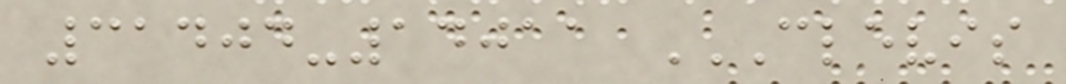31404-14011 CLEVIS
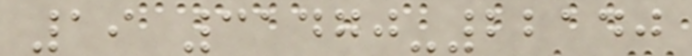19 31470-22140
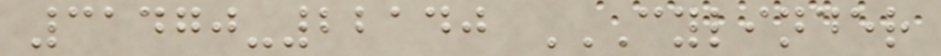31470-22140 CYLINDER
